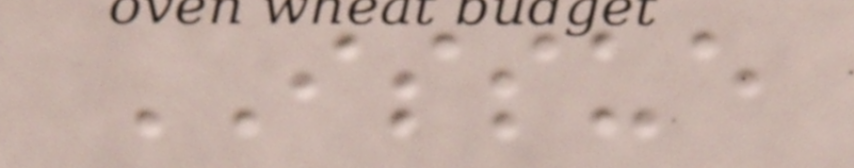ISSUE
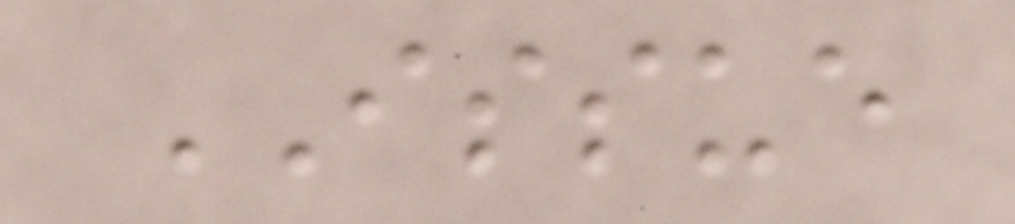ISSUE
